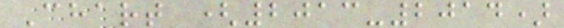Chart (2013-2014)
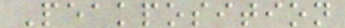Peakposition
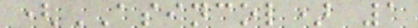(ASINCOL) 1
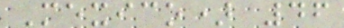Mexico) 46
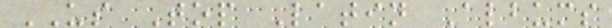US Top Latin Albums
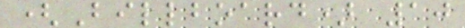(Billboard) 10
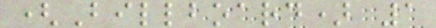(Billboard) 1
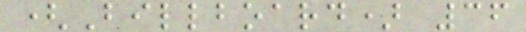(Billboard) 36
